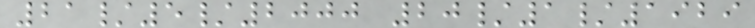21/5/2000 20/1/1929
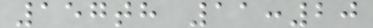157th 11:20
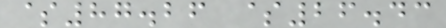$87.26 $26.43
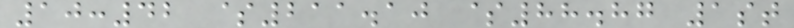10:42 $211.10 $88.87 1st
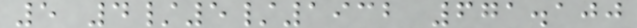5 4/5/1932 671.100
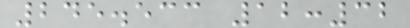245.533 12:32
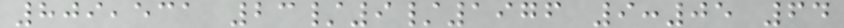809,531 23/9/1976 9:05 64
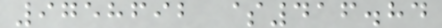9758692 $416.84
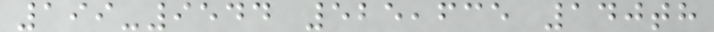199-9544 525,635 140th
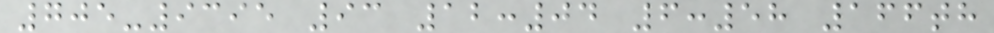705-9395 93 12:04 6:58 166th
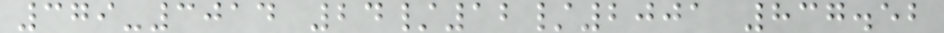379-3014 24/12/2001 837.52
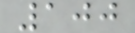100
